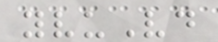yvuVd
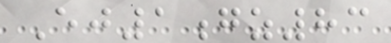Ej1gz83
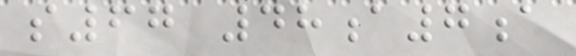s67 48a7a
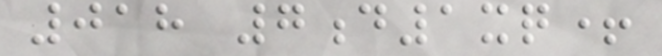018 7d1xq+
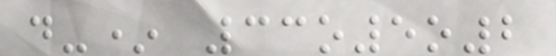d-* 33o5o2
